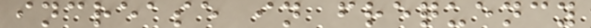increase in frequency
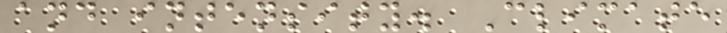and intensity. Climate
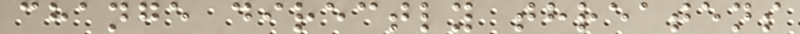change directly threatens
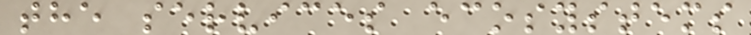the services ecosystems
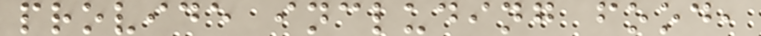provide including food,
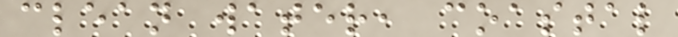clean water, coastal
